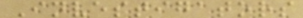Investigators
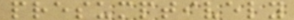presumptively
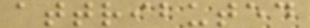attributed
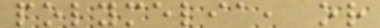polymelia, or
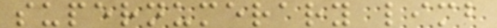supernumerary limb
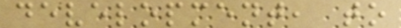development, to
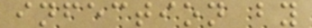infection by
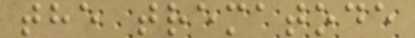the trematode
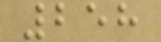258
